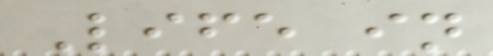Life in
